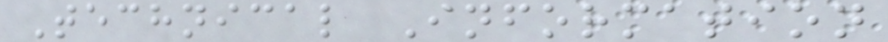Technical Information
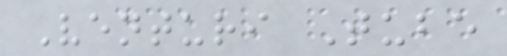Venturi Tube
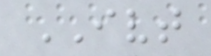IVT
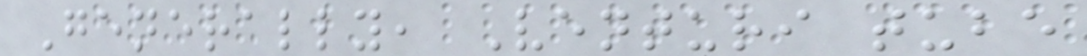Generally, Venturi tube
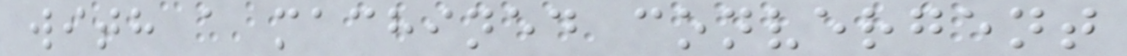with a machined convergent
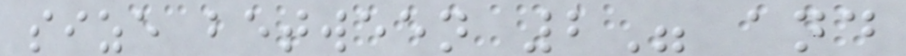size between 2" and
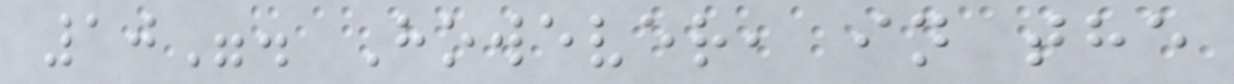10". However, in the
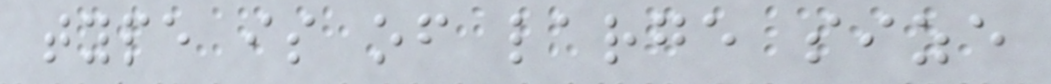type is of large size
